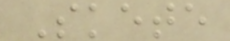Skete
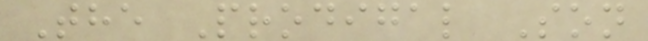The Prodigal Son
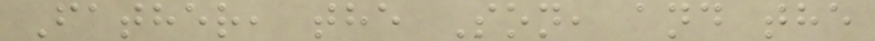Father, the Son, and the
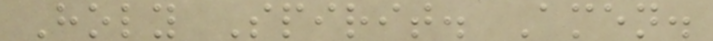Holy Spirit. Amen.
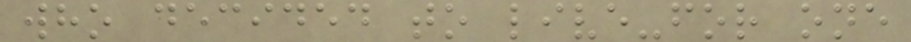who decided to live-for one
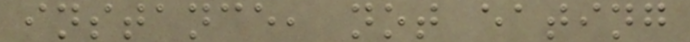instance, not eating
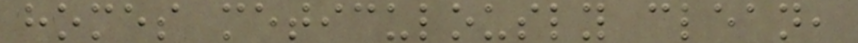homes meticulously clean,
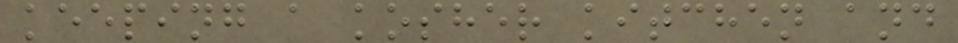keeping a kosher kitchen and
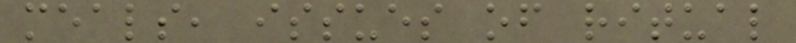meals, issues of ritual
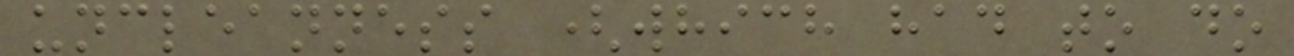uncleanness (which had to do
